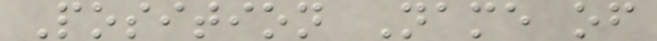Position Name of
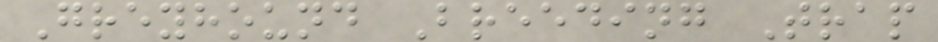Greyhound Breeding Trap
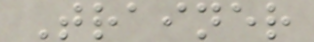Trainer
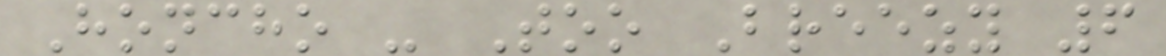Honcho - Too Breezy 6
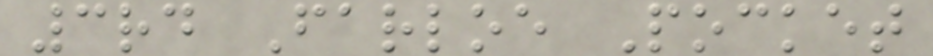3rd Farloe Pocket
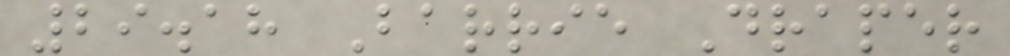29.18 Barrie Draper
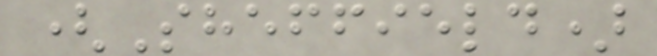(Sheffield)
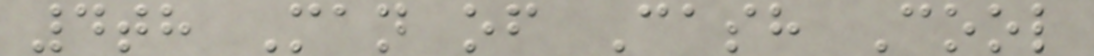4th Man of Cash Cool
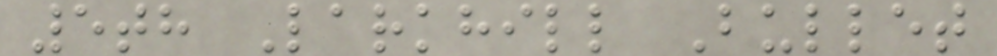5th Larkhill Bullet
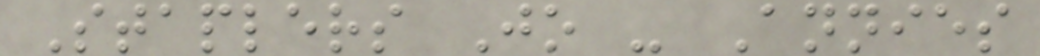Staplers Jo - Annies
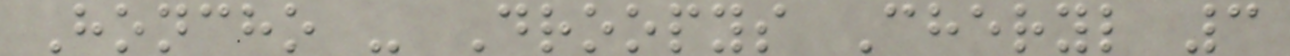Honcho - Droopys Cheryl 3
